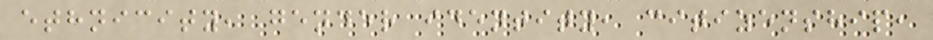ethnicity, gender identity, citizenship,
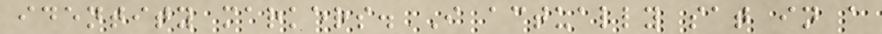identity markers. I actually sat in a
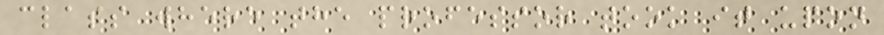class where the professor took it upon
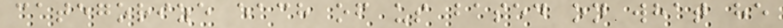categorize each of us based on what he
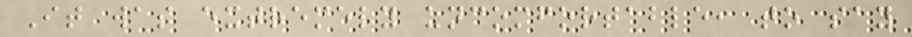It was extremely uncomfortable, to say
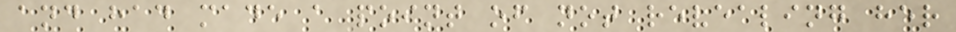and had made a point of not revealing her
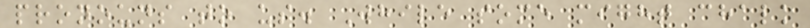pronouns to us. While some might chalk
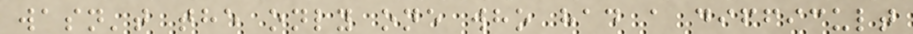wasn't the only one who had a difficult
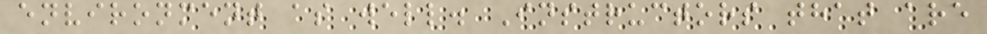environment as well. Instructors that are
